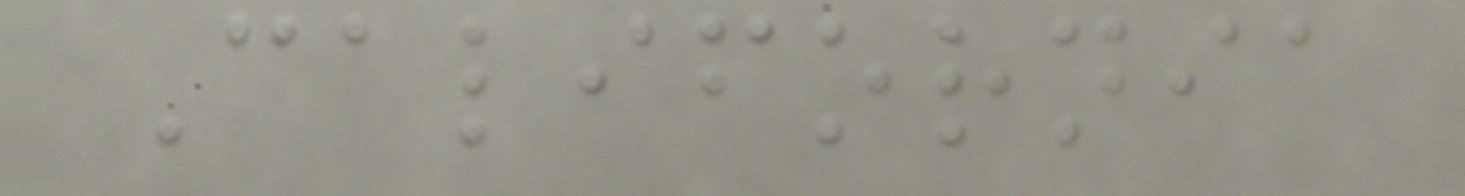California
